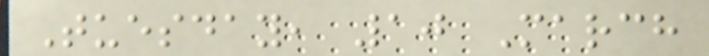Tuesday, 10 March
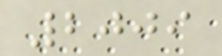2009
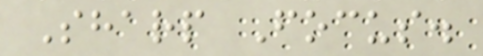Sharp Focus.
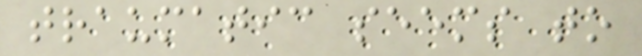traumatic seems to
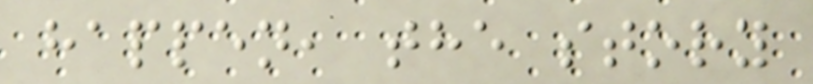happen, the story
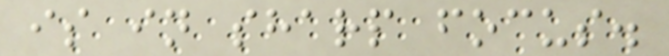is in sharp focus.
